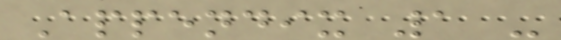Appendix 1 -
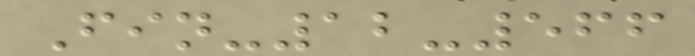Fin-12-566
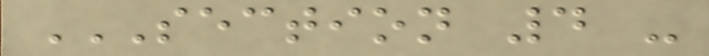SECTION 4 -
